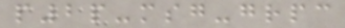p2p-msg-grpc
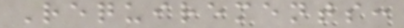Requirements:
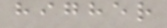higher
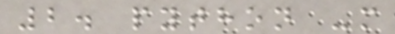2. python -m
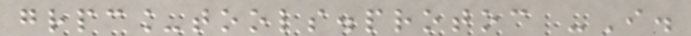grpc_tools.protoc -I.
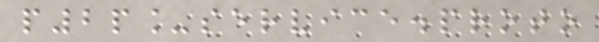p2p_service.proto
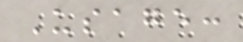Usage:
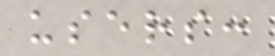users:
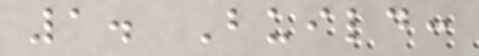1. Build:
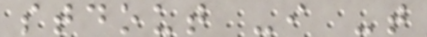stdout -i -t
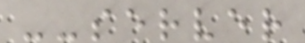--server
